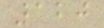120
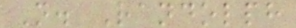N. Randolph
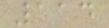114
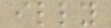illy
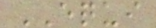EQUI
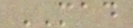MAD
